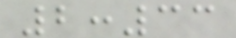2:33
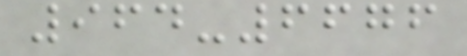964-6676
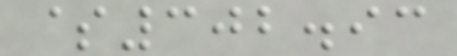$302.93
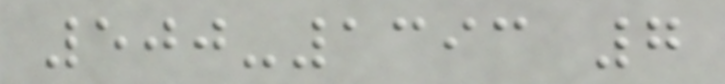500-1393 7
